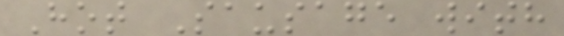Hot Sausage with
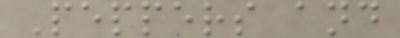Peppers and
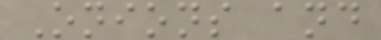Onions and
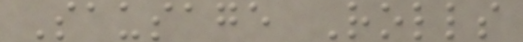Sausage Rolls
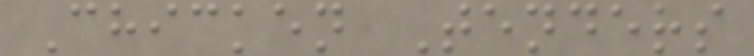Chicken Tenders
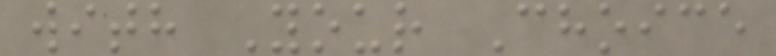with Your Choice
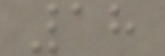18
